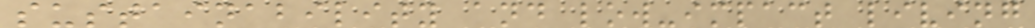sustainability and low-impact living
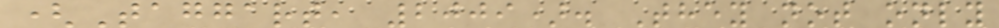(Taggart, 2009). They not only
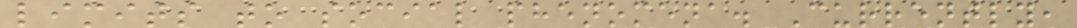limits to social phenomena. Currently,
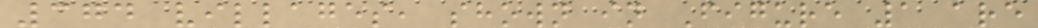374 villages, shown in Figure 1 are
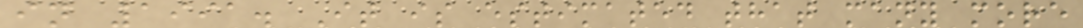in 1991. It is estimated that many more
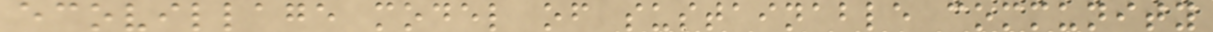ecovillage model of sustainable community
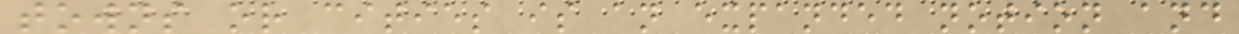towns or cities is an expanded notion and
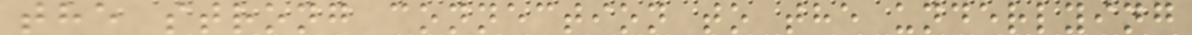the strong connection to the underlying
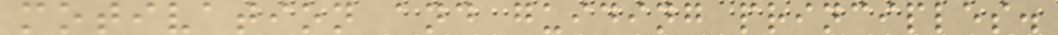motivation and guiding principles.
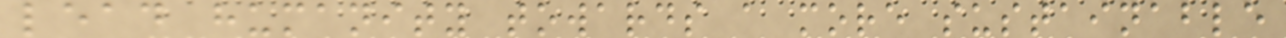lead humanity towards a more sustainable
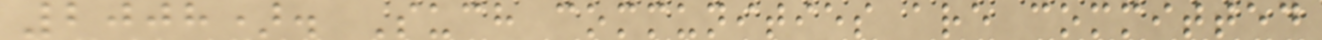2008). Such communities are committed
